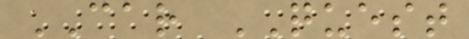CAR QUEST
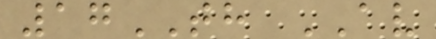17TH AV
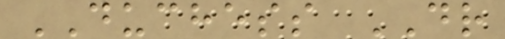DUCHESS DR
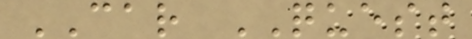CAR QUEST
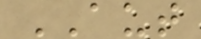AUT
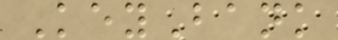KeyBank
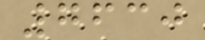7630
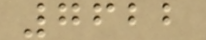7622
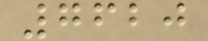7620
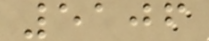5106
